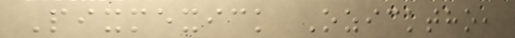Pixmexick Ozicktho,
